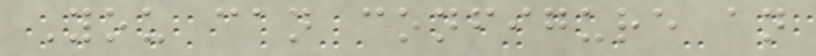You can configure an
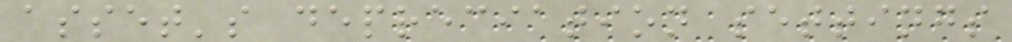asset's depreciation settings
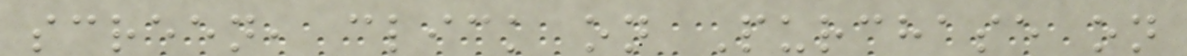screen, click on Purchase on
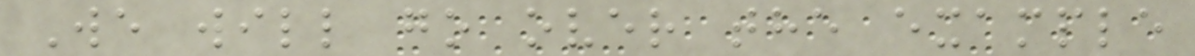We will go over the example
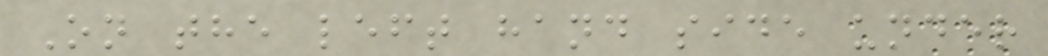On the left hand side under
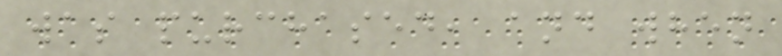was purchased, and when
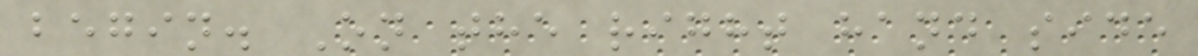begin. On the right hand side
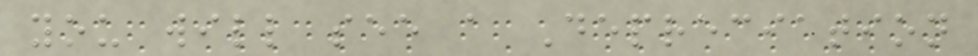you will see a Depreciation
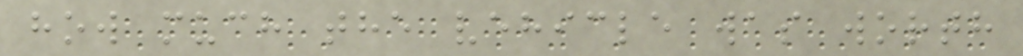how much the vehicle was worth
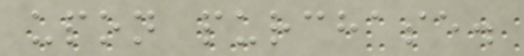upon purchase.
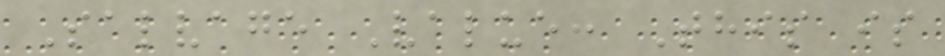Salvage Value: This is
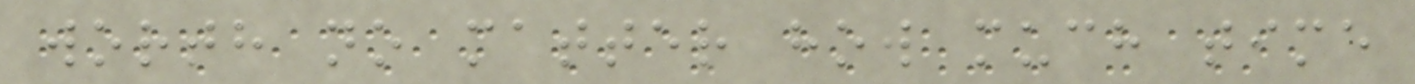worth no matter how much time
